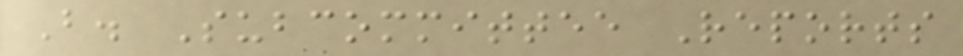B. Subcommittee Reports
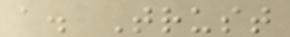a. Trust
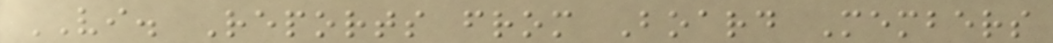VI. Reports from Board Members
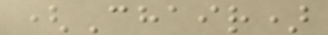(Chair)
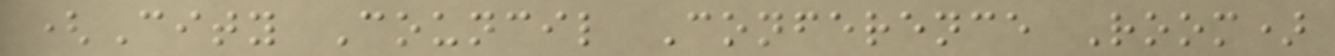(City Council Conference Room)
